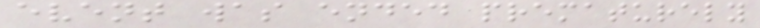event was ended prematurely
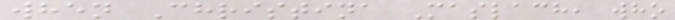when Christina Maslach, who
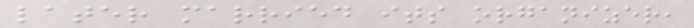later married its organizer,
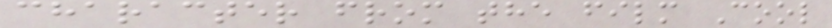character from the film Cool
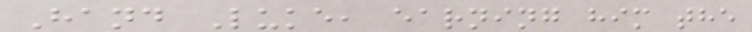Hand Luke, earning him the
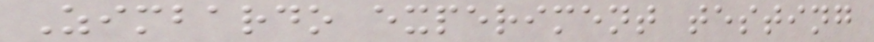Zimbardo experiment testing
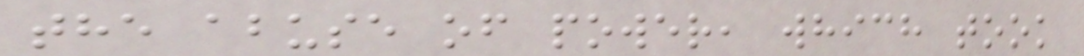the abuse of power, which took
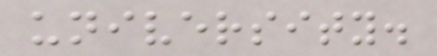university.
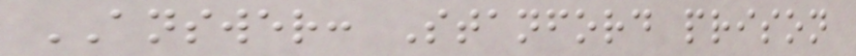ANSWER: Stanford prison
